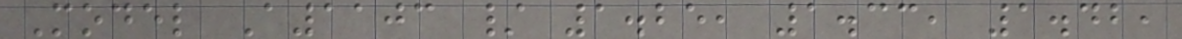Model A1103 / 1.25, 1.33, 1.42,
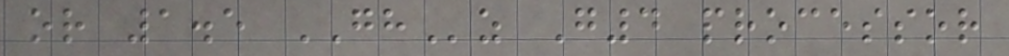or 1.5 GHz G4 processor
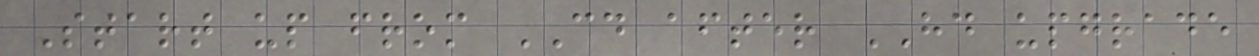Start up from CD after HD upgrade
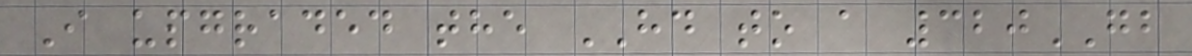I upgraded the HD to a 320GB
